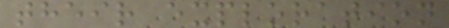their exploration
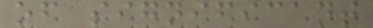of significant
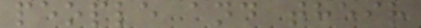people and their
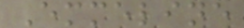Emmeline
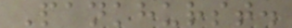Pankhurst.
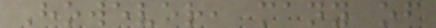However, many of
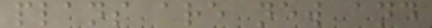plans are new and
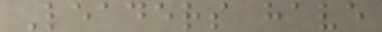Leaders have
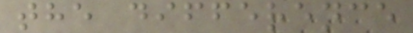the difference
